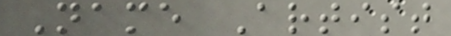Name Artist
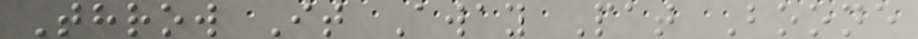Throw It Away Pat Boone
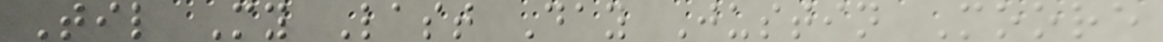Til My Last Day Justin Moore
